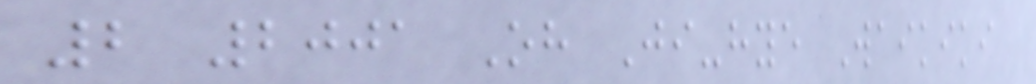2 2001 Oh Ji-hye Waikiki
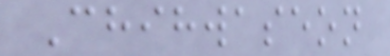Chihwaseon
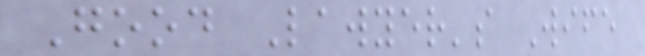Good Lawyer's Wife
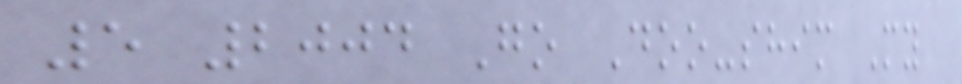5 2004 Go Doo-shim My
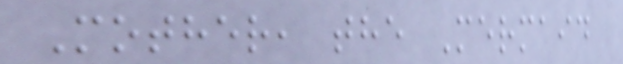Mother, the Mermaid
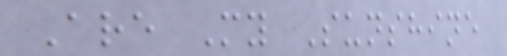Are My Sunshine
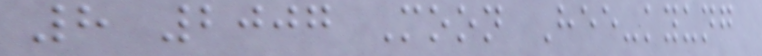8 2007 Moon Hee-kyung
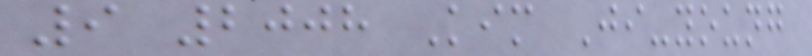9 2008 Kim Ji-young
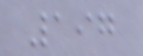197
